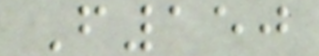F150
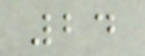24
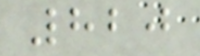820
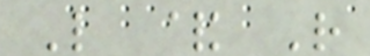L & R
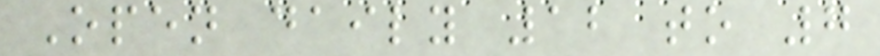Open daily 12 to 7
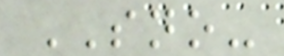SNO-
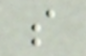s
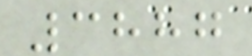3887
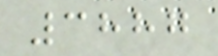3887
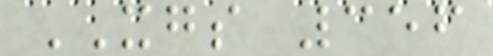XGS 356
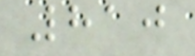810
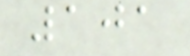101
